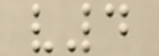v4
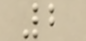2
